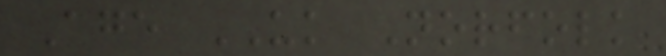Age UK Norfolk
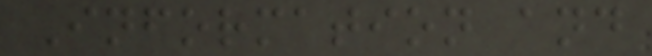Information and
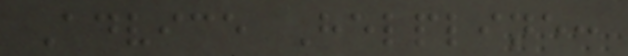Advice Helpline:
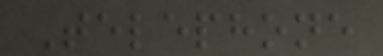Telephone
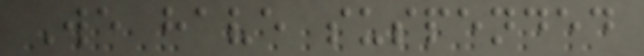We have suspended
